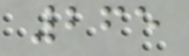265
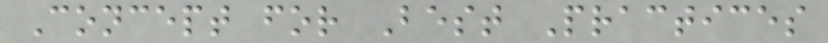Concept for Best Practices
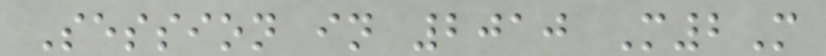Session in 2010 M2M
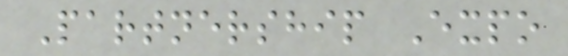Partnership Expo
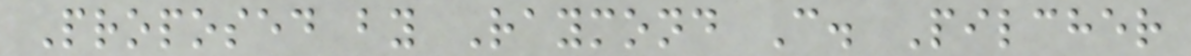Proposed by Raymond C. Pilcher
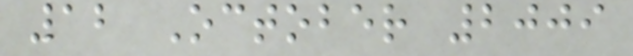12 October 2009
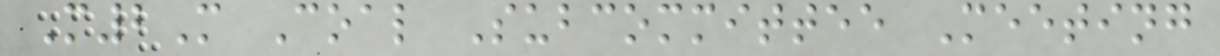M2M Coal Subcommittee Meeting
